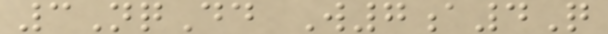3NqDd W7a4Q
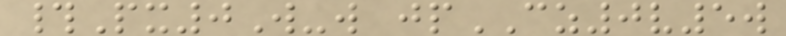#Px0W-w jpCZ0v5w
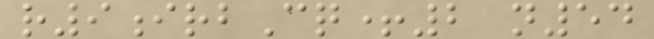r9irbCq+2 n54
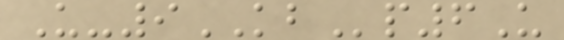U-9KBp6U
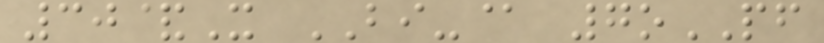30&X BI-@ 7oPF
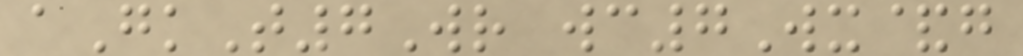aGkT7Wr wc7Wx&g
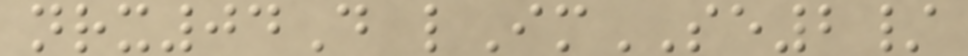nrx04D lImSE2/
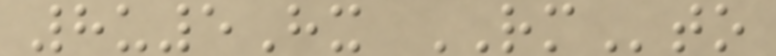8u5Hx RMto
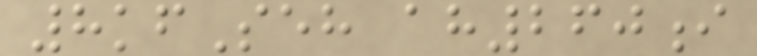8kfSeh ah260i
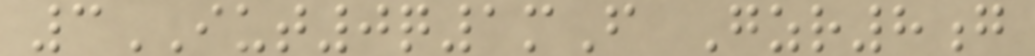3IUT0q1mF Gzr8g
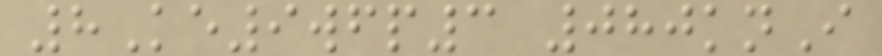8Ke9wfp3 080knI
